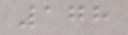178
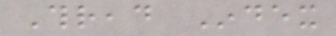Thread Index
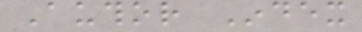Author Index
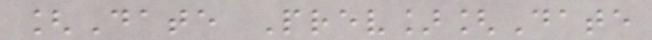[Date Prev][Date
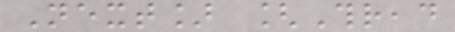Next] [Thread
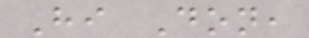Hi Don,
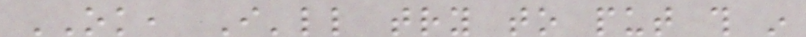OK, I'll try to put this in
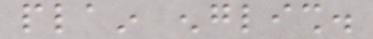plain english.
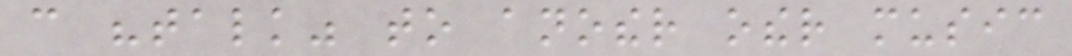can "talk" to another other music
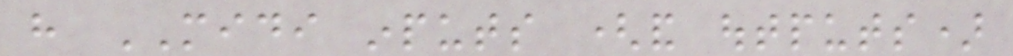have MIDI inputs (and outputs)
